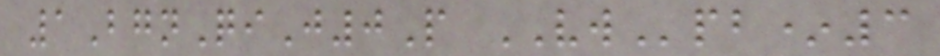1BgnQiJ0P VWpb*3
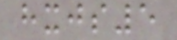hxjs5
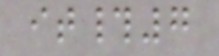it#7
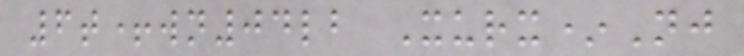6t+wn04lb Xurx*Nj
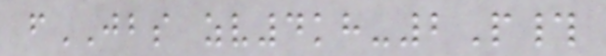fJBS zv4kh-2P#
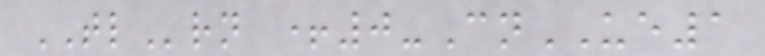TLrn +0-CnUE1
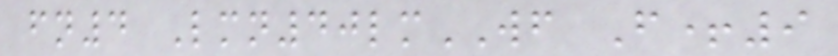fn4 Lmn40lmWF F+9
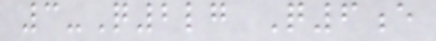3-Q2lg Q6e
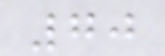70
